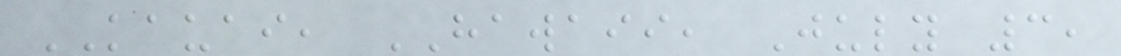KAUAI, HAWAII, July 3,
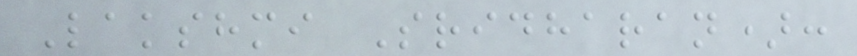Lakshmi Sridharan):
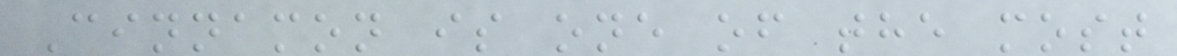Cinnamon is one of the most
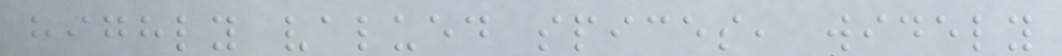highly valued spices, widely
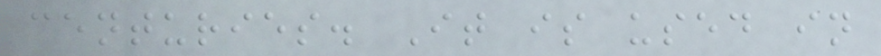centuries. It is used in
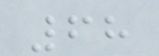68
